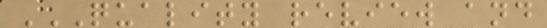QUALITY REVIEW AND
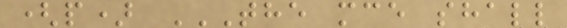(p) THE MCE SHALL
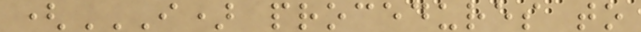(I) PROCEDURES TO
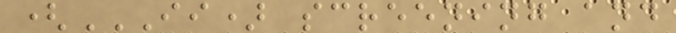(II) SCREENING AND
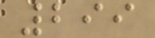299
